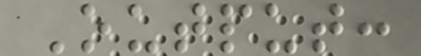Output:
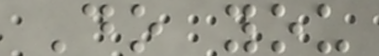Do you
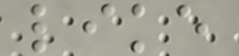like
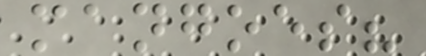mangoes?
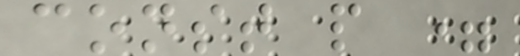const p =
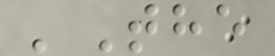'The
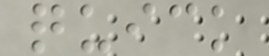quick
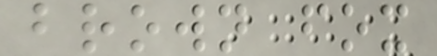brown fox
